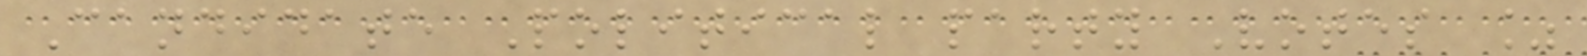Candidate Political party Votes %
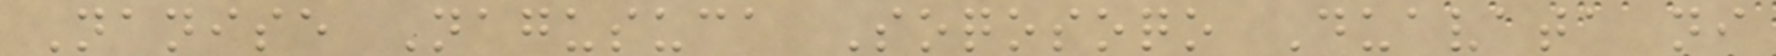Nanise Nagusuca Soqosoqo Duavata ni
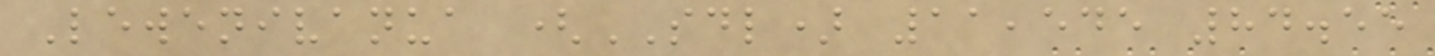Lewenivanua (SDL) 11,545 84.55
